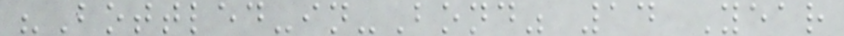"Bottled-in-Bond" 14 Year
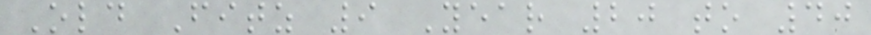Old Fitz 9 Year 20 to 40
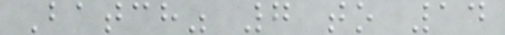Batch" 7 to 14
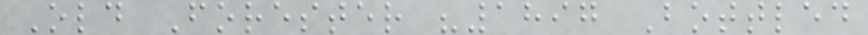Old Forester "1897 Bottled
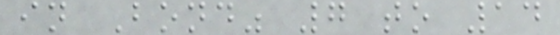in Bond" 7 to 14
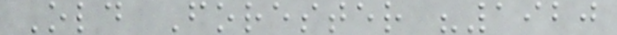Old Forester "1920
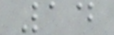14
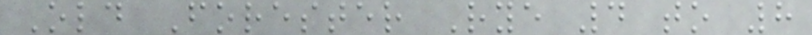Old Forester Rye 4 to 8
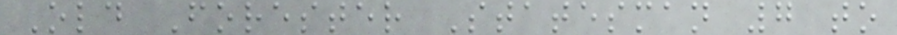Old Forester Statesman 7 to
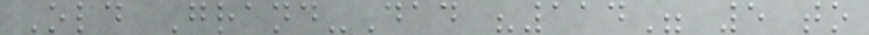Old Grand-Dad "114" 5 to
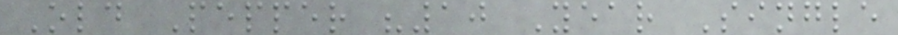Old Pepper "10 Year Single
